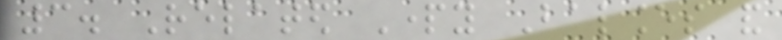3. Related Party Balances and
